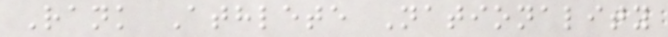Rank Athlete Nationality
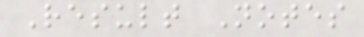Result Notes
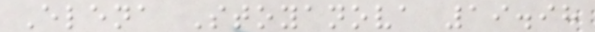Elena Stoyanova 19.98
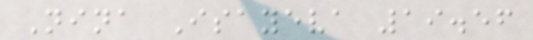Nina Isayeva 19.56
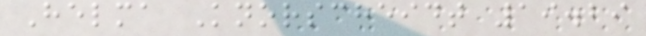Helma Knorscheidt 19.29
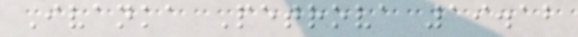Ivanka Petrova 19.12
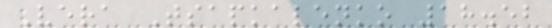Vera Tsapkalenko 18.52
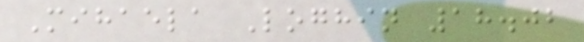Mihaela Loghin 18.02
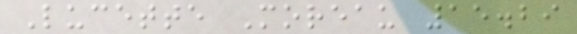Lucette Moreau 15.29
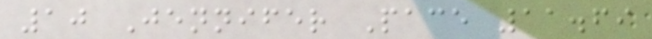10 Jennifer Pace 11.69
